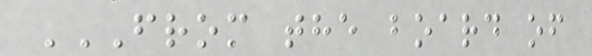FROM THE BOARD OF
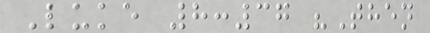Luke 8:37 "Then
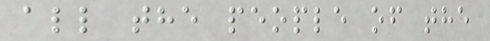all the people of the
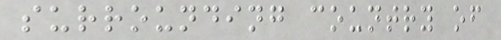surrounding country of
